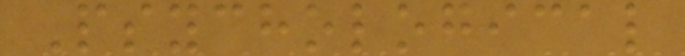Psychological
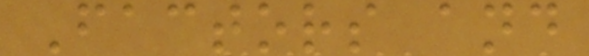Factors and
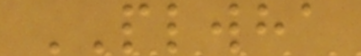PLWHA
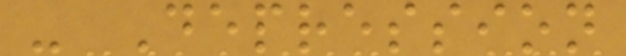- Depression
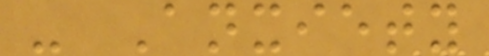- Anxiety
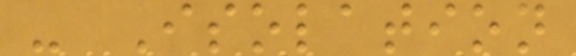- Isolation
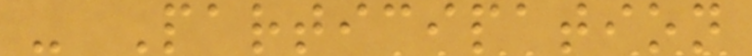- Participation
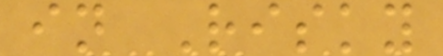in Risky
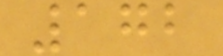172
